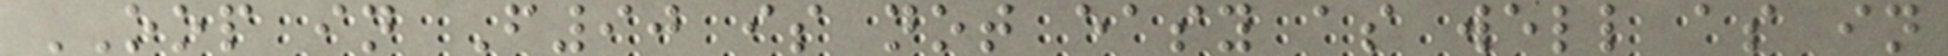OOP in F90 is not easy as well as in
